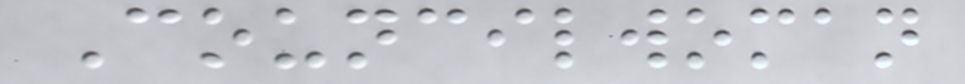Councilwoman
